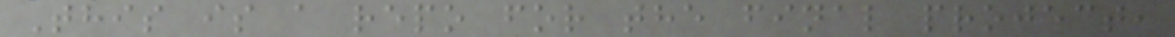This is a repo for the final project,
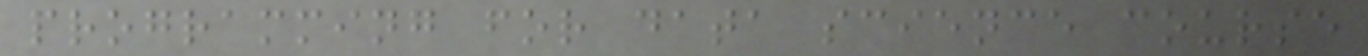programming for data science course
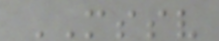MSSV
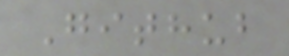Github
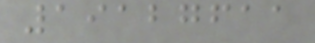19127611
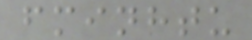fminhtu
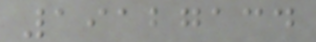19127134
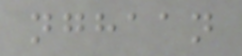nghaan
